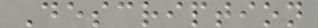Description
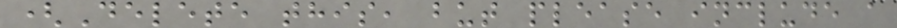(Delete this, but please include a
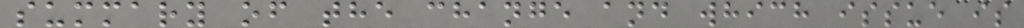summary of the change and which issue is
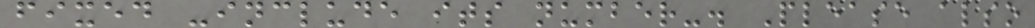fixed -include its number-. Please also
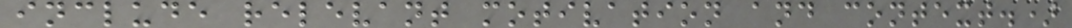include relevant motivation and context.)
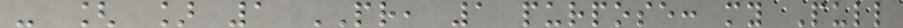- [ ] 1 PR, 1 purpose: my Pull
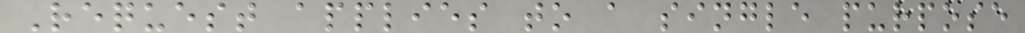Request applies to a single purpose
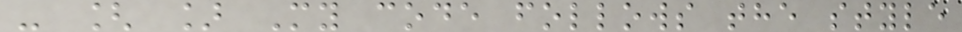- [ ] My code follows the style
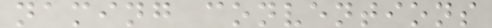naming conventions
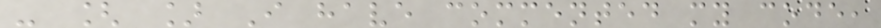- [ ] I have commented my code,
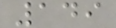149
